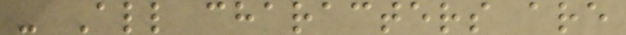- All characters are
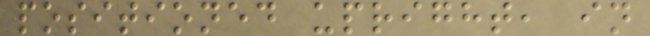positioned upright, in
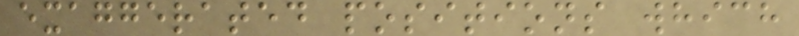exaggerated positions which
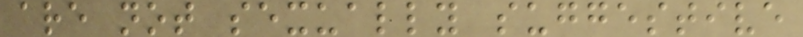are not sexually suggestive
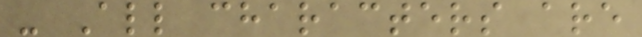- All characters are
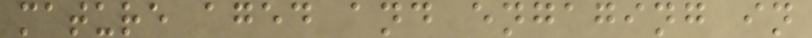mature aged and engaging in
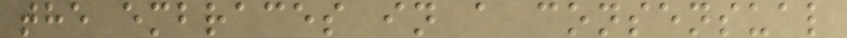the embraces in a consensual
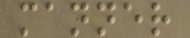manner
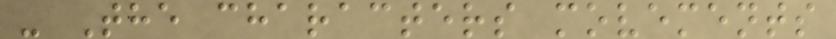- The characters movements
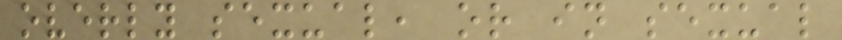overly sexual, or in sexual
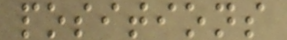positions
